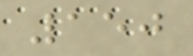150
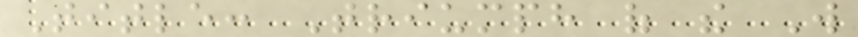Title: Triumph of the Will
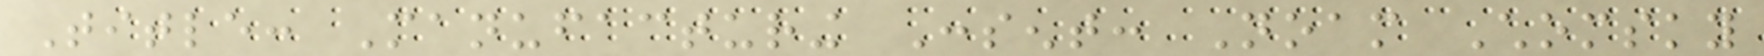Title: Manufacturing Consent: Noam Chomsky
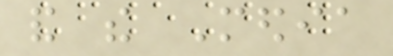and the Media
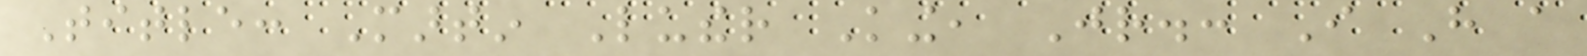Title: Martin Luther King, Jr.: I Have a
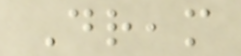Dream
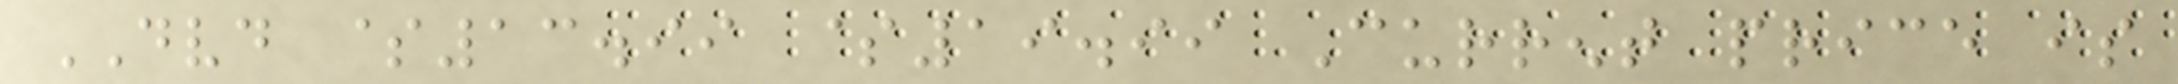DVD $13.99 $19.99 Current price is
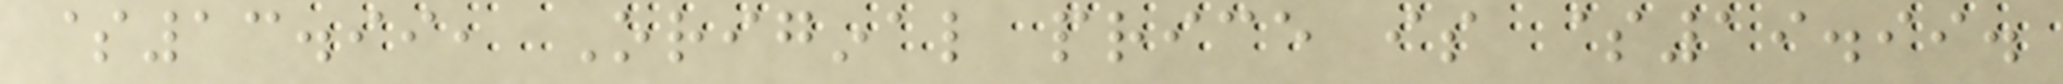$13.99, Original price is $19.99.
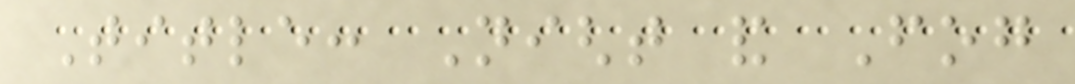Title: Night and Fog
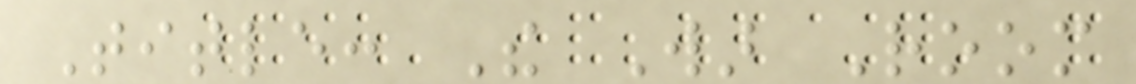Title: The War Room
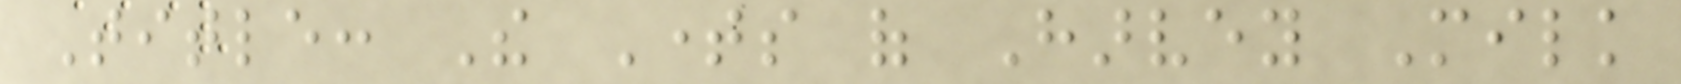Title: The Times of Harvey Milk
